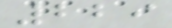229
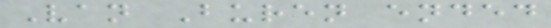Van Buren ended
